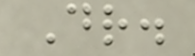Dr.
